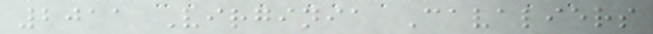2011 Virginia Cavaliers
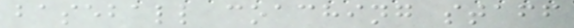baseball coaching staff
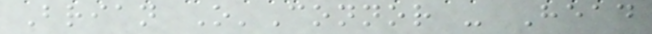Brian O'Connor - Head
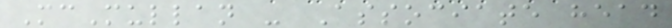McMullan - Associate head
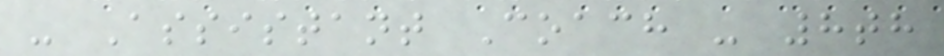- Assistant Coach - 8th
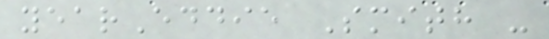yearEddie Smith -
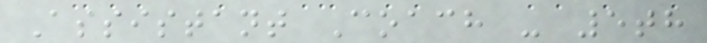Assistant Coach - 5th
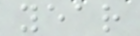year
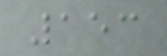153
